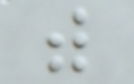with
